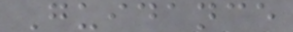Guidance
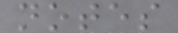notes
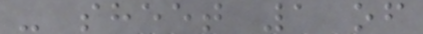- sheet 1 of
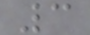3
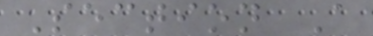Section A
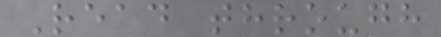Read through
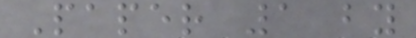Paper 1 by
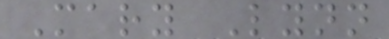Mary Lynn
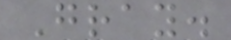Gray.
